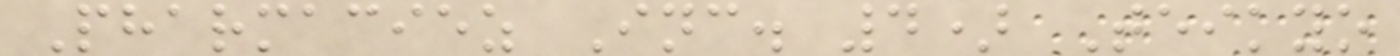Pharmaciez Inc. 4) Teikyo
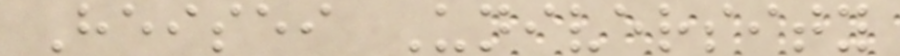Heisei University
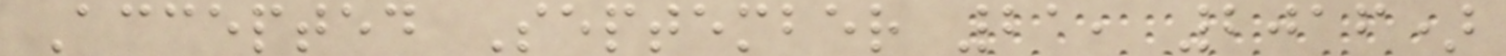Accepted September 21, 2016)
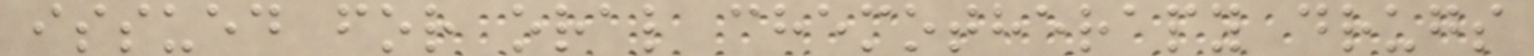issued for oral chemotherapy drugs
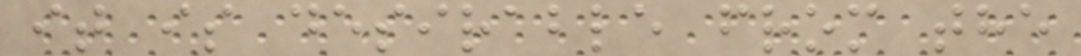it is desirable from the
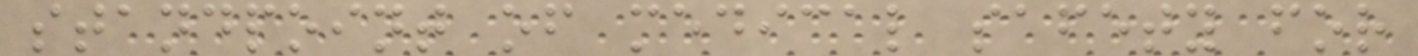standpoint of medical safety for
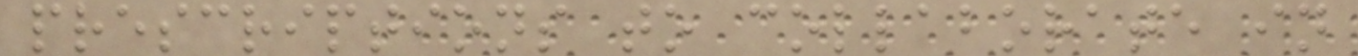prescriptions to collaborate in
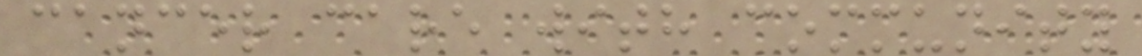cancer care with community
